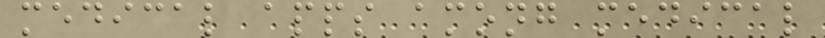medical apps among medical
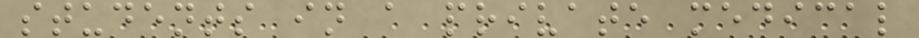students in a private medical
